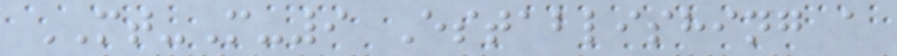MT-M-9 Establishing a
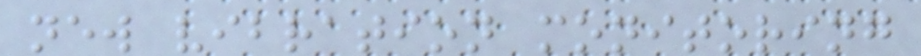new vibration monitoring
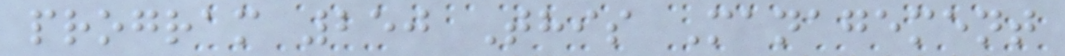program 250 This Management
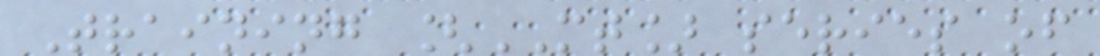Training [MT] series of
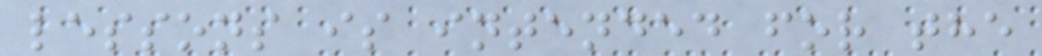lessons is intended for the
